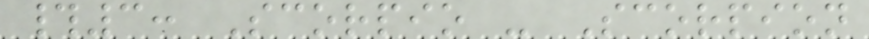#3: Scorpio - Scorpion
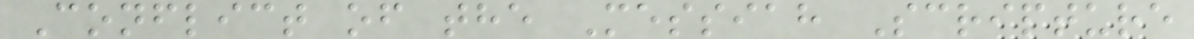Conflict of the Messiah Scripture
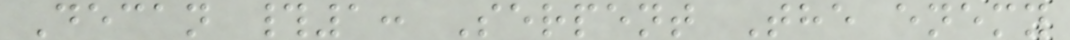Decan #1: Serpent The enemy
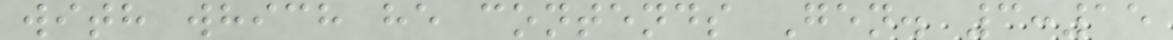with which he contends Gen. 3:15
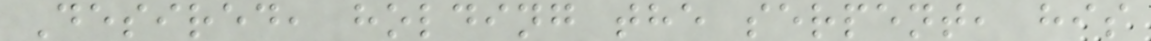Desired, holding the serpent, his
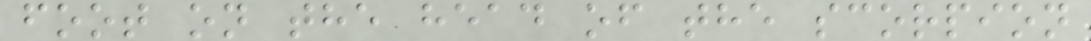foot on the head of the scorpion
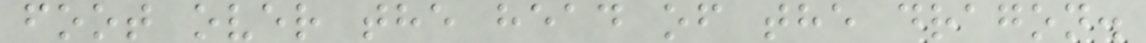foot over the head of the dragon.
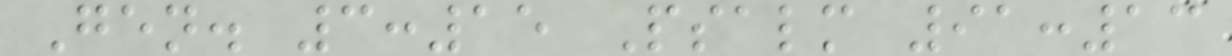Gen. 3:15 Psalm 91:13
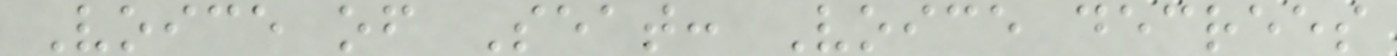Voice of Seat: Voice decrees
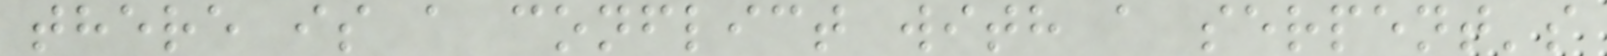there is a conflict with a serpent's
